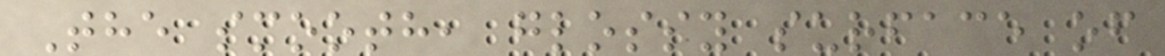The smooth, glossy surface of
